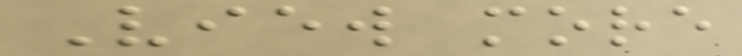View more
